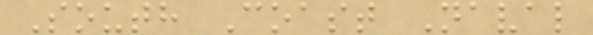South Coast Naval
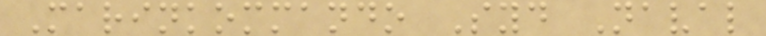Marinkommando Syd Naval
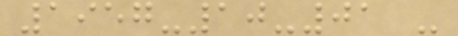1957-10-01 -
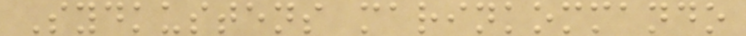Sydkustens marinkommando
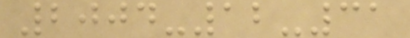2004-12-31
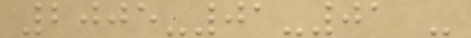2005-01-01 -
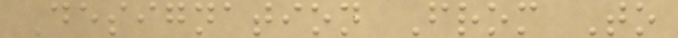Designation From To
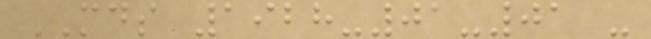MDS 1928-01-01 -
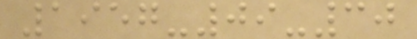1957-09-30
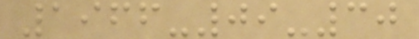1966-09-30
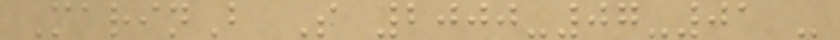MarinB S 2000-07-01 -
